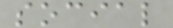social
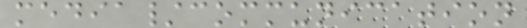media/communication
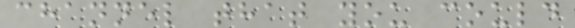channel that you could
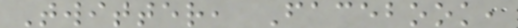Twitter, Facebook,
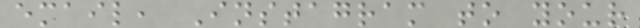email, Instagram to your
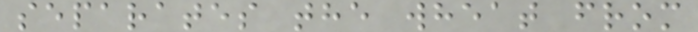separates the wheat from
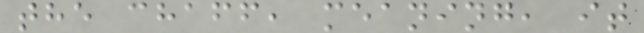the chaff, meaning, it
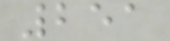251
